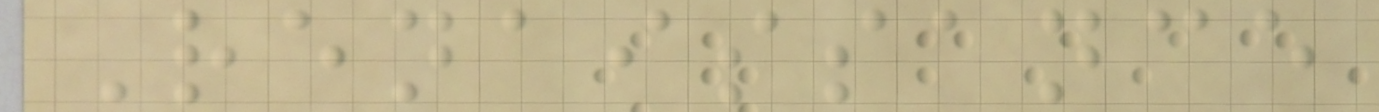Renaissance
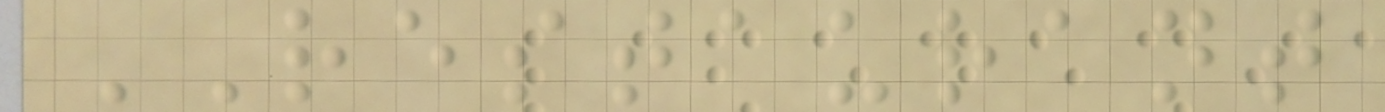RESTAURANT
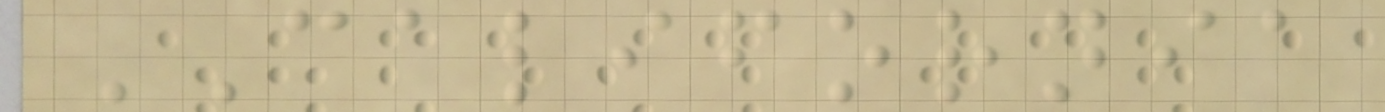CALIFORNIA
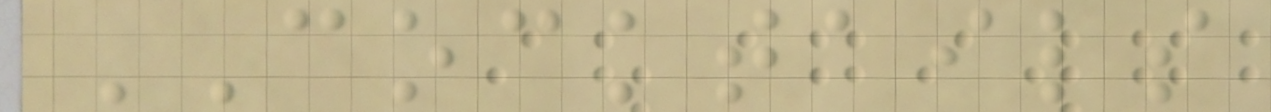COCKTAILS
